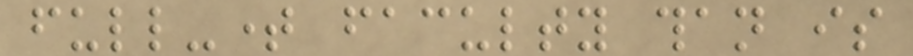full-time faculty than is
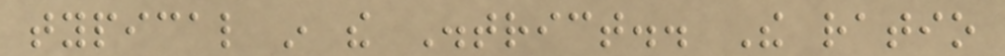typical in the District.. The ratio
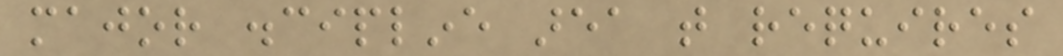major discipline area that requires
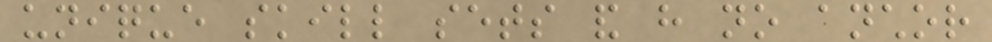unique skill sets and have no anchor
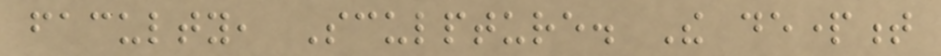faculty, Sculpture. The department
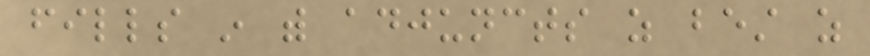fills in with adjuncts as best as
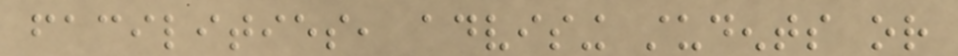facilities, advising students or
